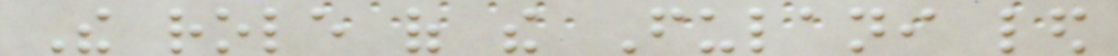The role of the Fulani led
